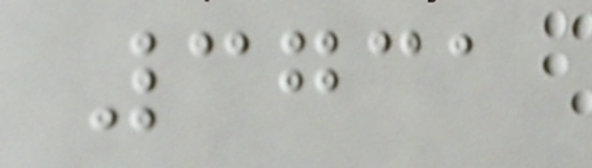3731
